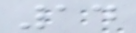14
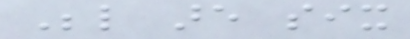Below are six
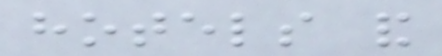hotels and
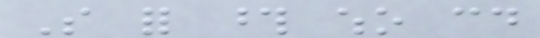So for those who could
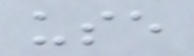use
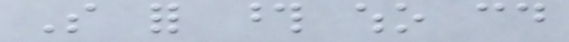So for those who could
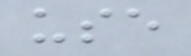use
